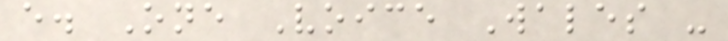e. One Voice Wales -
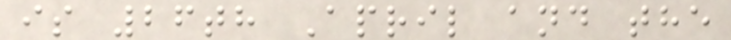is 26th April and the
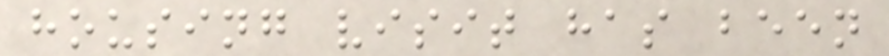housing visit has been
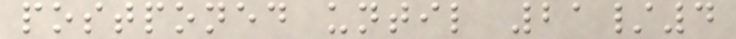postponed until 21/4
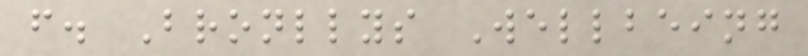f. Bronllys Wellbeing
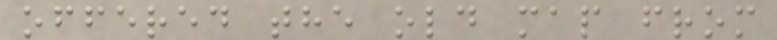offered the old map from
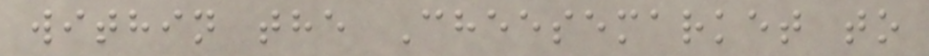within the Cheesemarket to
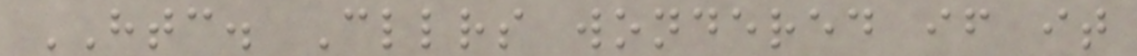HTC. Cllrs wondered if it
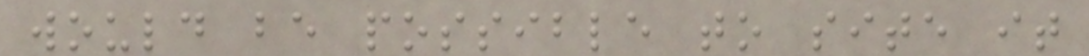would be possible to site it
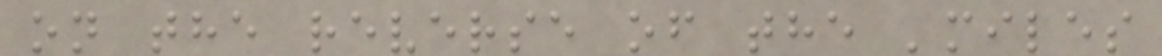on the reverse of the 'miles
